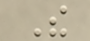The
